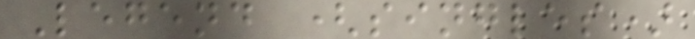Legend (singles)
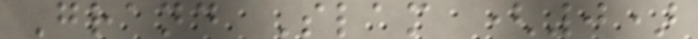Grand Slam (0)
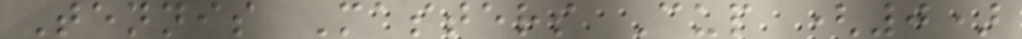Tennis Masters Cup (0)
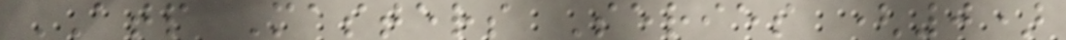ATP Masters Series (0)
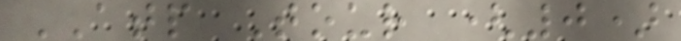ATP Tour (0)
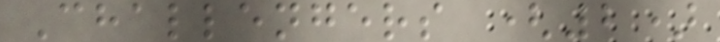Challengers (2)
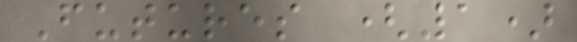Futures (1)
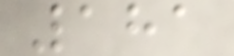181
